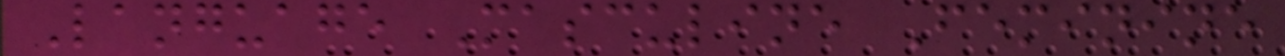Language Masculine Feminine
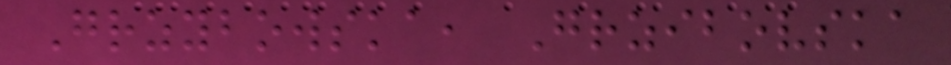Grzybowska, Grzibovska
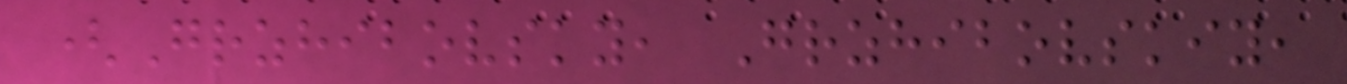(Grzhibovsky, Grzhibovskiy,
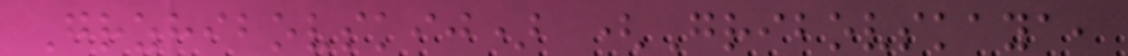Grzhibovskij) (Gribovskaya,
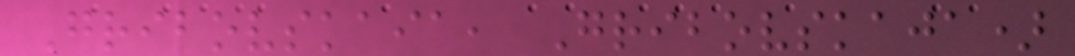Gribovskaia, Gribovskaja)
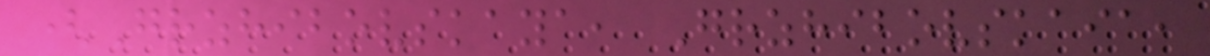(Grzhibovskaya, Grzhibovskaia,
